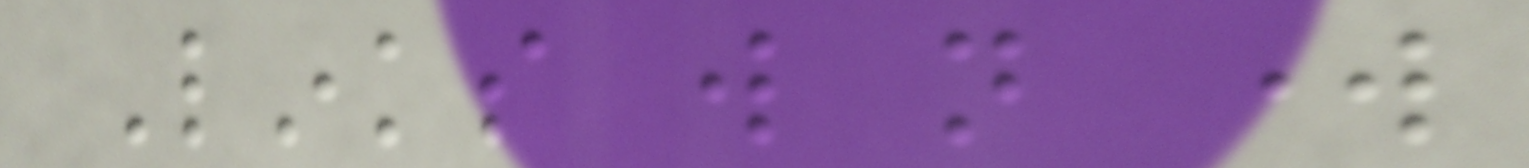Links will not work
